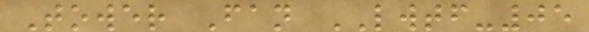Tower Fan LWTF-05
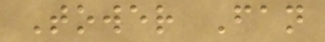Tower Fan
